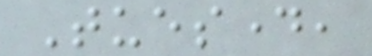Tuesday,
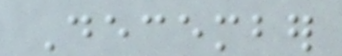December
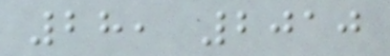28, 2010
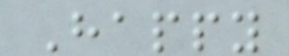Happy
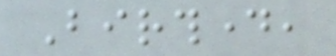Birthday,
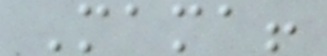Mama!
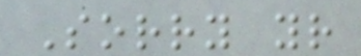Sorry your
